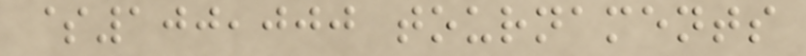$100,000 tournaments
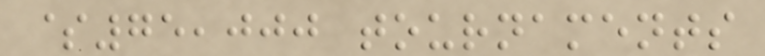$75,000 tournaments
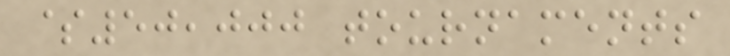$50,000 tournaments
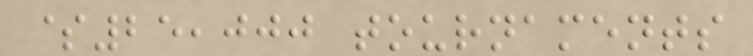$25,000 tournaments
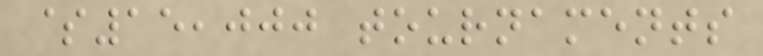$15,000 tournaments
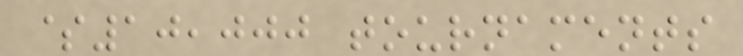$10,000 tournaments
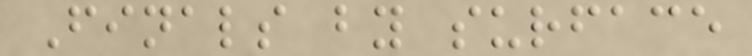Finals by surface
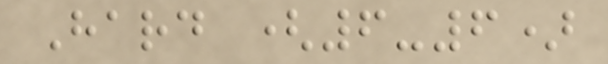Hard (6-6)
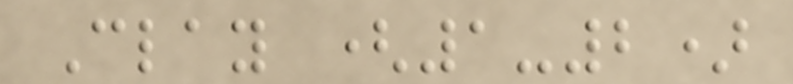Clay (1-2)
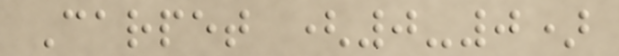Carpet (0-0)
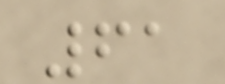61
